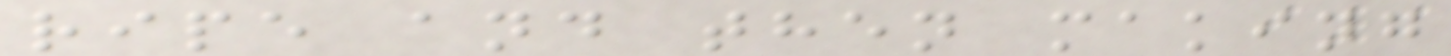ripe and then making
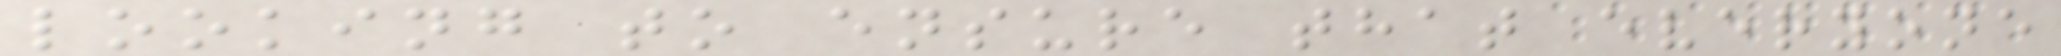looking to ensure that everyone
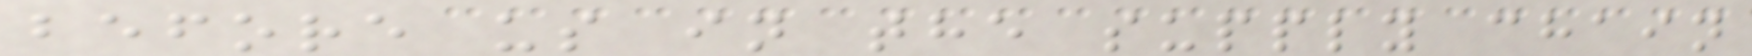before us in the supply chain
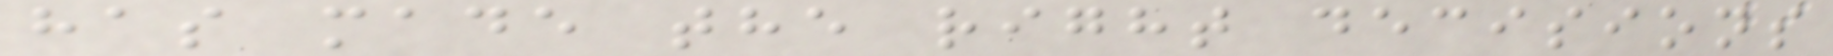has made the right decisions
